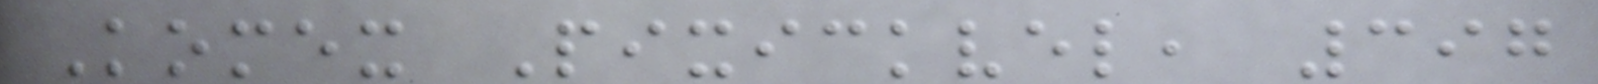Komex Pixickvel, 397
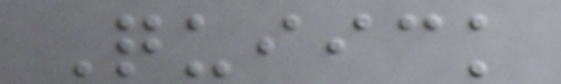Quiick
